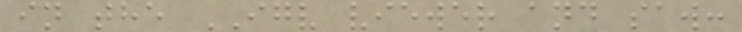in the IGV viewer and saw:
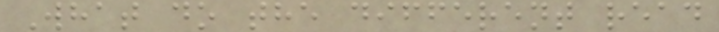What do the different read
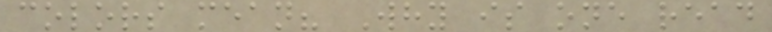colors mean? Why is one read
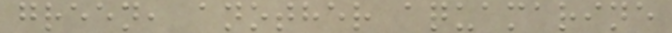green, another aquamarine
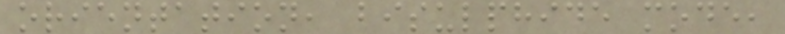orientation, bisulphide mode,
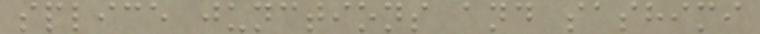splice junctions and sashimi
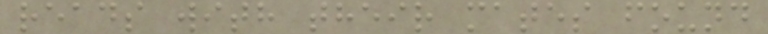reads with their mates found
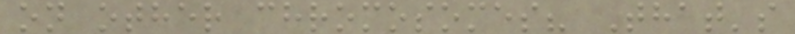on other chromosomes? That's
